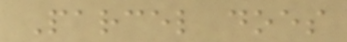Parcel does
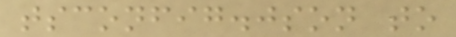tsconfig.json to
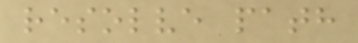resolve path
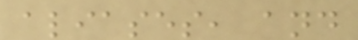aliases, and
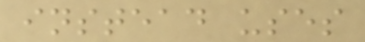instead uses
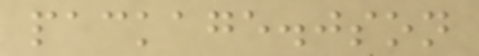package.json
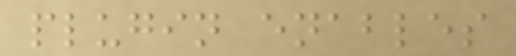plugin enables
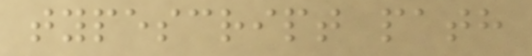typescript path
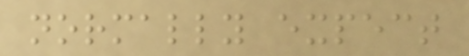normally expect
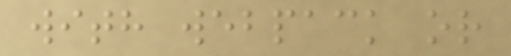with webpack or
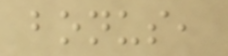bonus,
